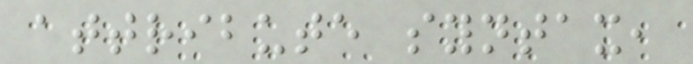attribute syntax,
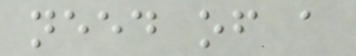need of a
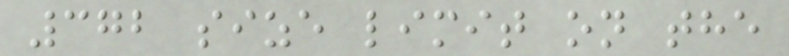372 size limit on the
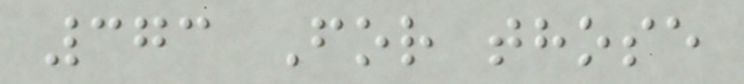373 For those
